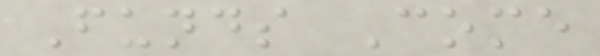Funds Come
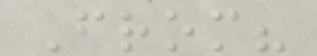From?
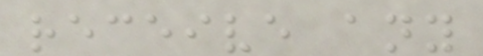receive any
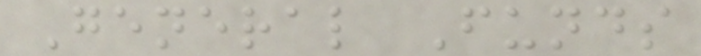General Funds
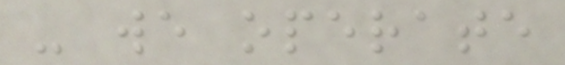- we operate
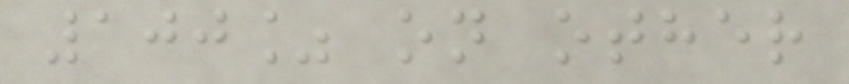100% on other
